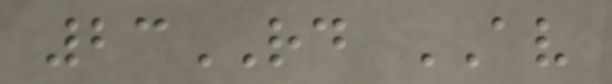23RD AV
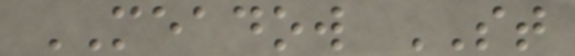MEADOW ST
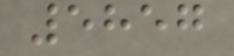5857
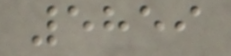5859
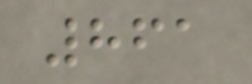861
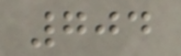704
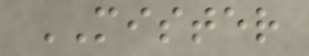MISTER
